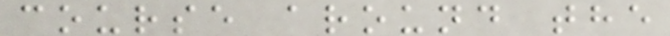course around the
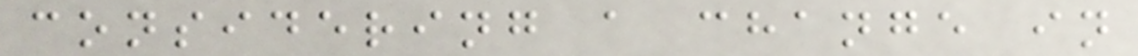considering a change in
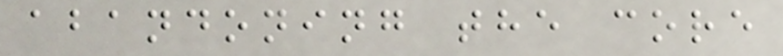abandoning the core
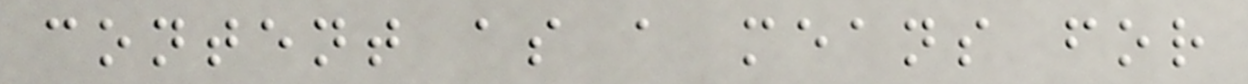content as a means for
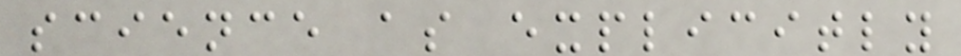science as explicitly
